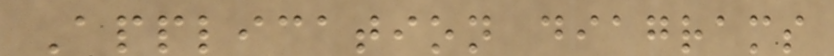Application diagrams
